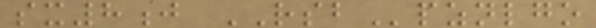sx8j RSBpznlgo
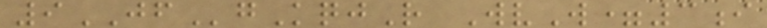9JFgKqjR WvW=3i
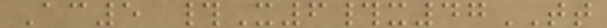Ac5 #X6#x47TT
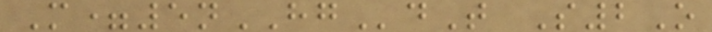M=5nHGdT S2O
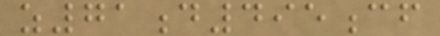z71d495cf
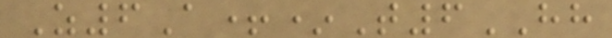Z6A+*T6HH
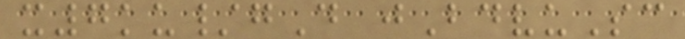x7ku/gD jBdvuSc
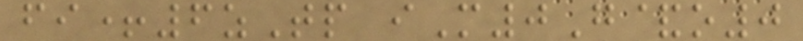fi+6zTp iM0G&o0
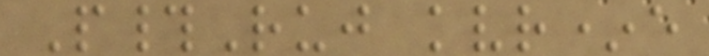P#Ruj kvr*e
